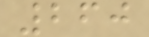260
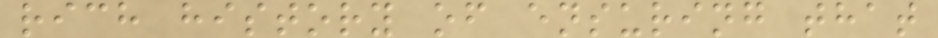rich history of ensuring that
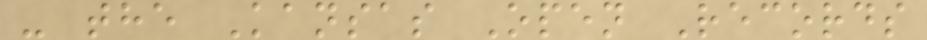- the Kansas Open Records
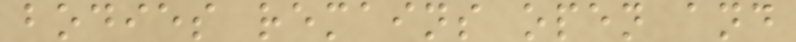bodies remains open and
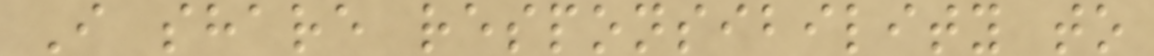I share responsibility to
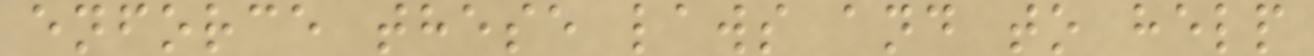enforce these laws and to help
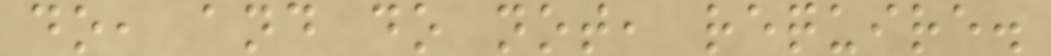do, and do not, require.
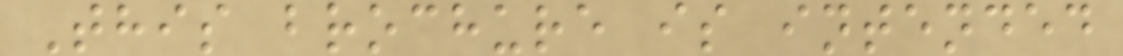This brochure is intended
